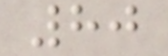80
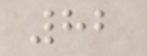82
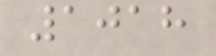1018
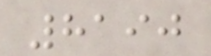8190
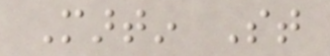Martin St
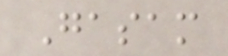Gasam
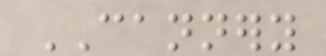CANNERY
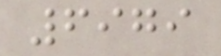6979
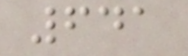641
